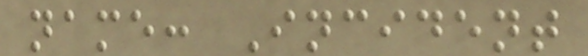name: Incident
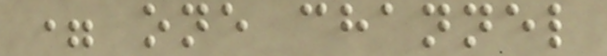= one channel
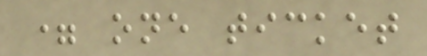= one ticket
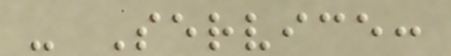- Service:
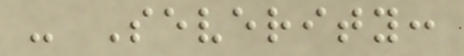- Severity:
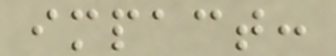impact:
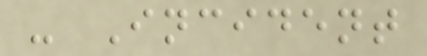- Incident
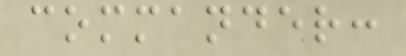commander:
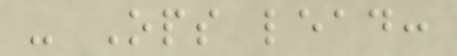- Ops lead:
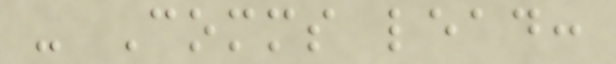- Comms lead:
